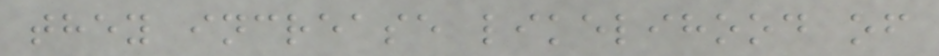they increase likelihood of
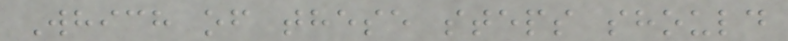Which of these steps should
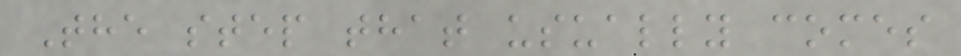The step that usually comes
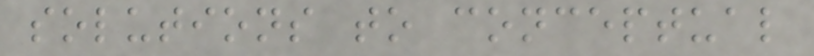solutions to conceptual
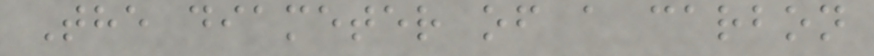The diameter of a carbon
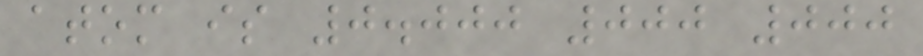atom is 0.000 000 000
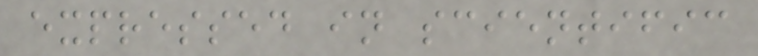expressed in scientific
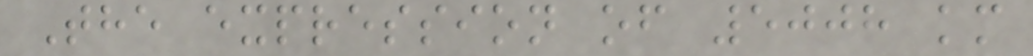The expression of 5008 km
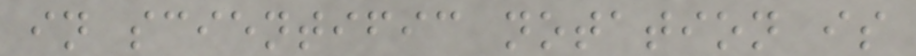in scientific notation is
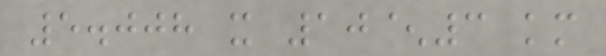5.008 x 10^3 km
